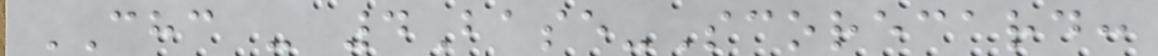CHC - 4Base-Scorecard:
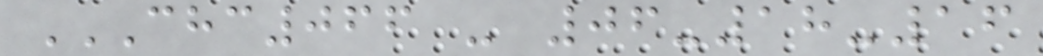CHC066 - 06-18-16
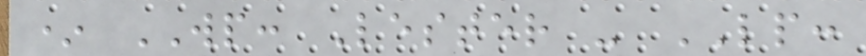* WP: Lester - LP:
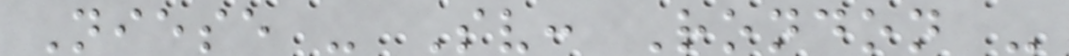Niese - Sv: Rondon -
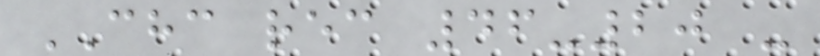CHC rec 46-20 -
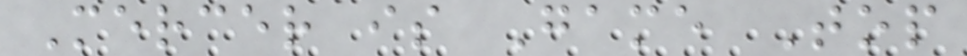Mercer is Game Top
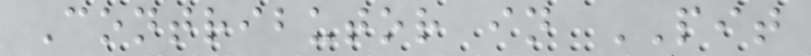Contributor in PIT
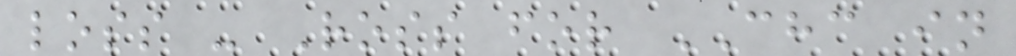loss - Ross for CHC in
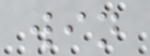win
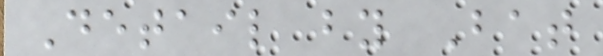Detail by Bat
